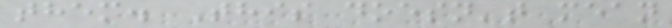them. This doesn't mean
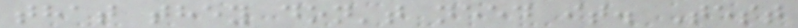that they don't need it. Test
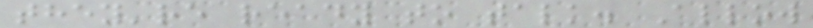they're ready to talk. Allow
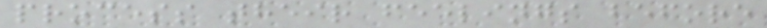process their feelings before
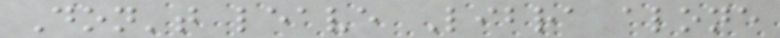Don't leave Libra alone
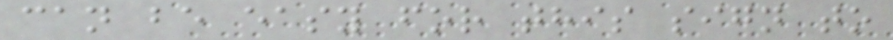can be easy for this sign to
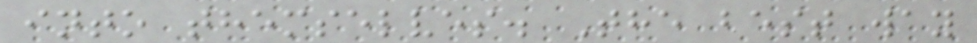into themselves. The best way
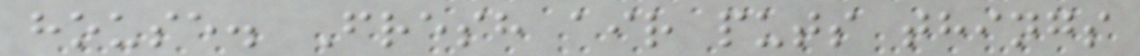house. Fresh air puts things
